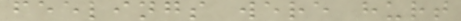feelings were hurt
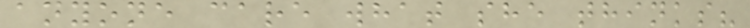anyone care what she thinks?
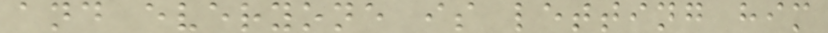and everyone is letting him
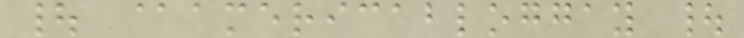| @americabloggay |
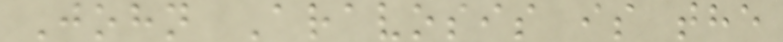John Aravosis is the
